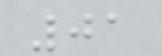01
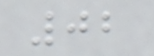02
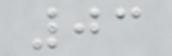03
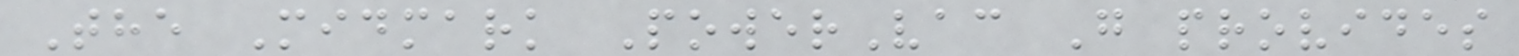The Midmark PowerVac G provides
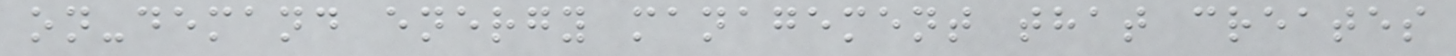on-demand energy management that creates
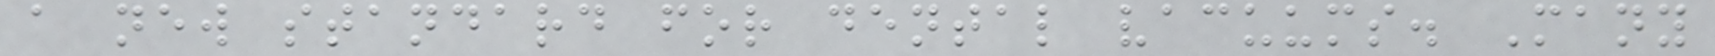a new standard for dental vacuums. Many
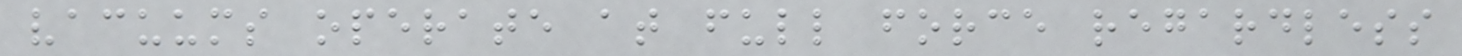vacuums operate at full force regardless
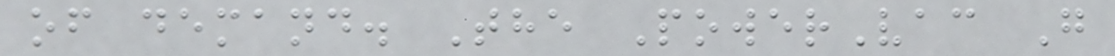of demand. The PowerVac G
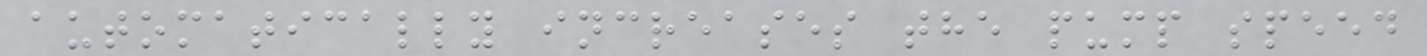automatically increases the pump speed
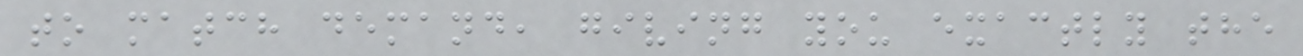to match demand, giving you exactly the
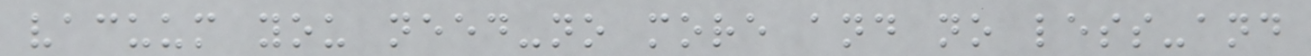vacuum you need-no more and no less-and
